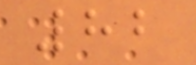82
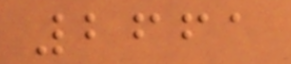2661
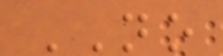NO
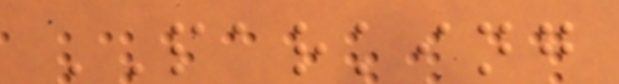PARKING
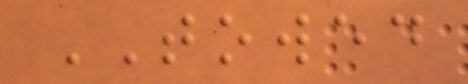TOWED
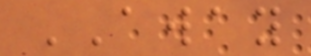AWAY
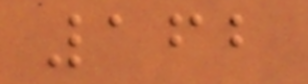162
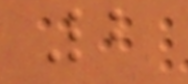2
